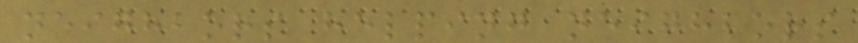neighbors helping neighbors
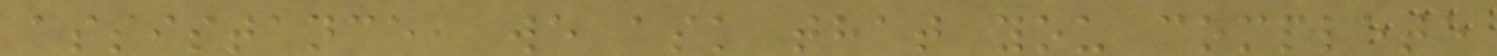assistance, we ask that you complete
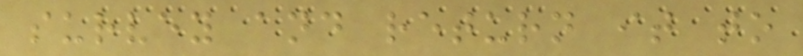survey and return it to
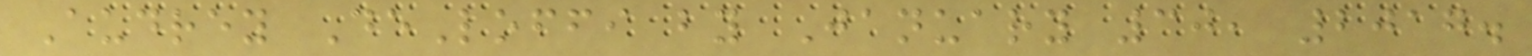Audrey DeLoffi by January 30, 2017.
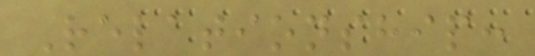Relationship:
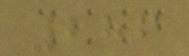286
